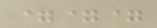===
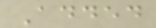Added
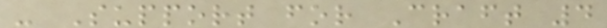- Support for Craft 4
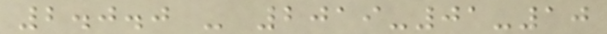2.0.0 - 2019-01-10
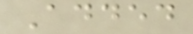Added
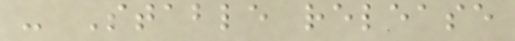- Stable release
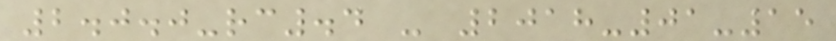2.0.0-rc.4 - 2018-01-15
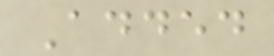Added
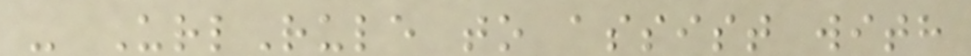- UrlRule to assist with
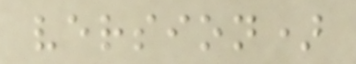version)
